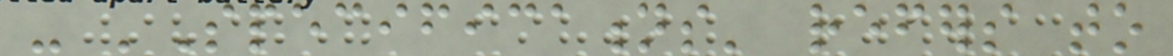- 'Specifications' refers to
